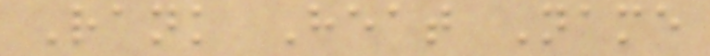Rank Heat Name
